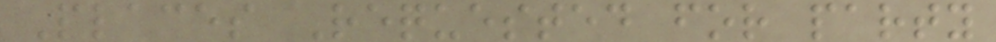Places Requested for party
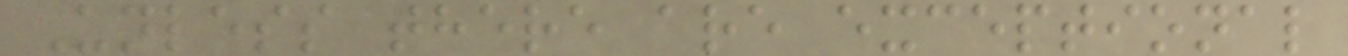Unless there are exceptional
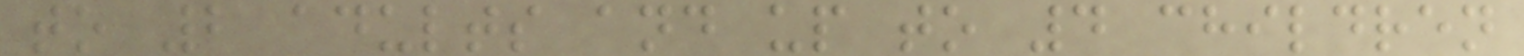to 2 adults and up to 4 children
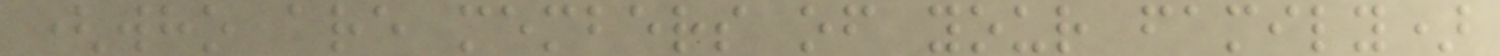(who are members of your family)
